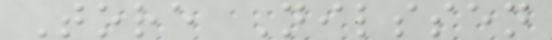Tore Nilssen
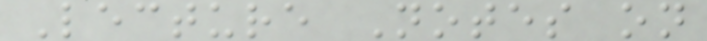Lecture Notes on
